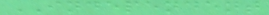INDEPENDENT
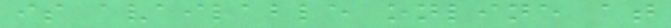is available online at
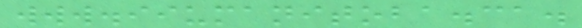www.iiumanitoba.ca.
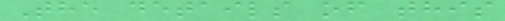The details of this
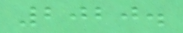2020.
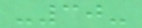-30-
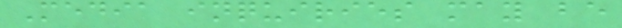Media inquiries may be
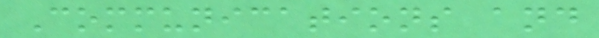Communications and
